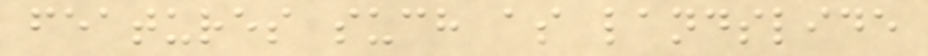features such as landslide
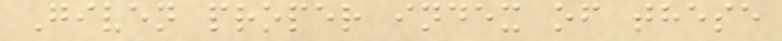Given proper index of these
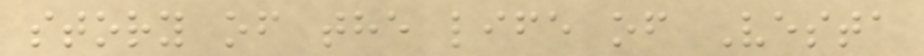story of the life of Vesta
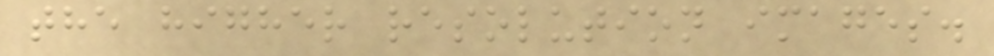the higher resolution images.
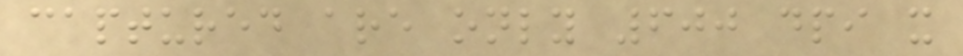captured are only 600 dpi x
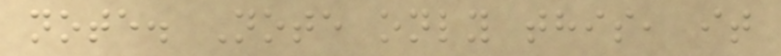note. Note only this, it
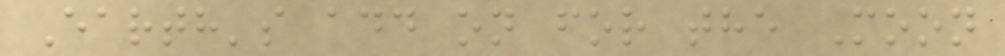Earth's add on for the Moon
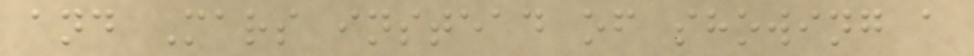and Mars instead of showing a
